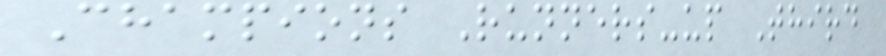Champions Runners-up Third
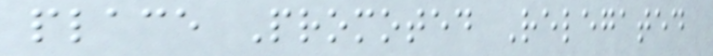place Promoted Relegated
